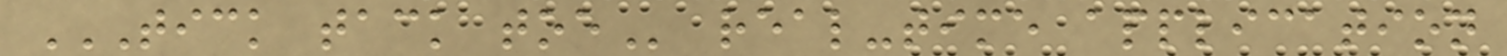TICK TACK TOE real-time application
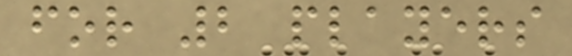for 2 players
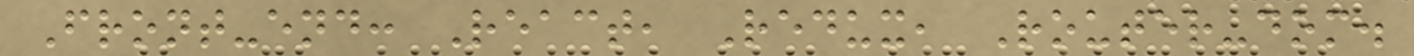Front-end: React, Redux, Router-dom.
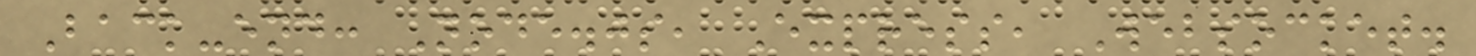Back-end: Node.js, Express, Websocket.
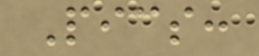Pics:
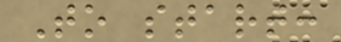To start:
